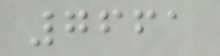7661
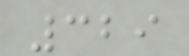329
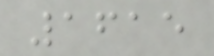1615
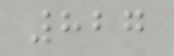827
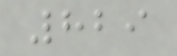829
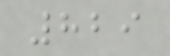829
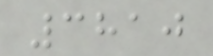3810
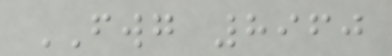FWG 8960
